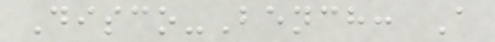Disco-Bench: A
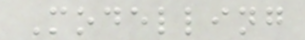Modelling
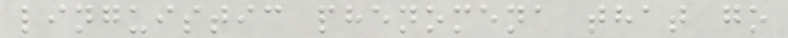linguistic phenomena that go
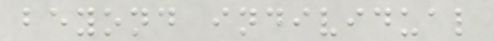beyond individual
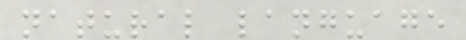natural language
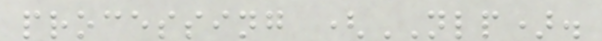processing (NLP).
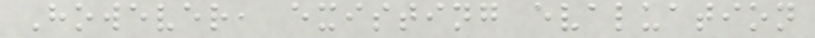However, existing evaluation
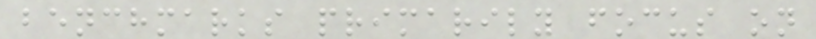benchmarks primarily focus on
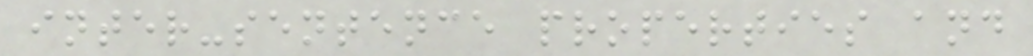inter-sentence properties and
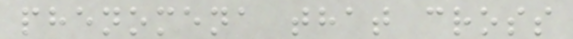phenomena that cross
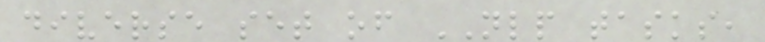diverse set of NLP tasks,
